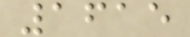1615
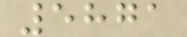5871
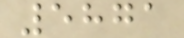5871
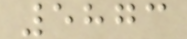5873
